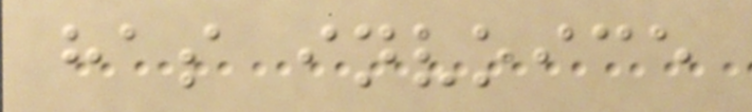has invoice
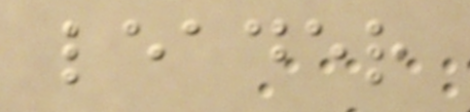leader
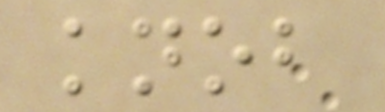knob
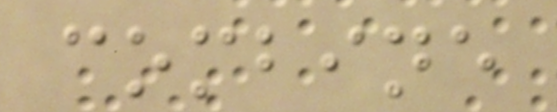combine
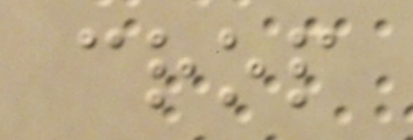crop
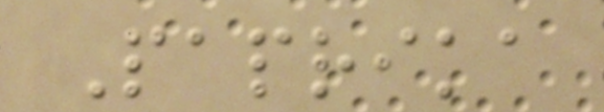Paprika
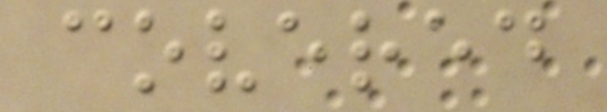covered
